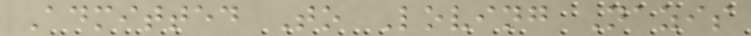Admitted To Loving Nazis
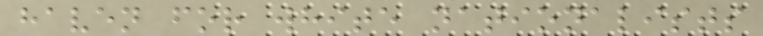haven for white nationalists
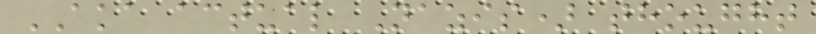AKA actual Nazis) thought
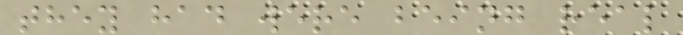they had were being real
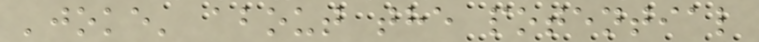'joke' about the potential
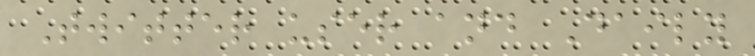Twitter user and Daily
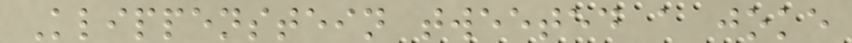Klippenstein tweeted a joke
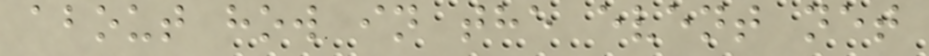about how in the event net
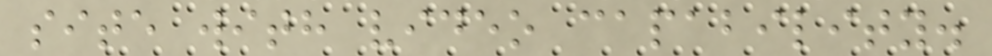site with video capability.
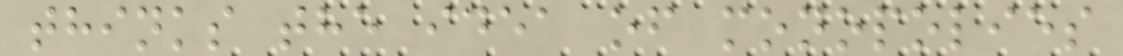thinks the idea of monopolies
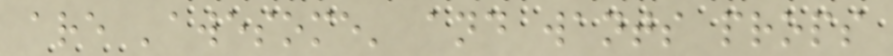are 'awesome' and wants props
